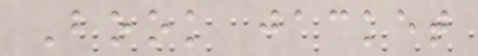Book jacket
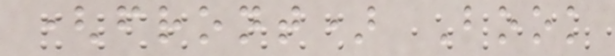(front) Book
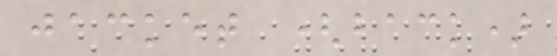jacket (back)
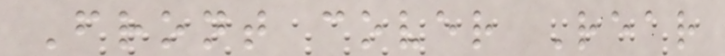Front cover Rear
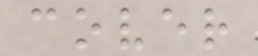cover
